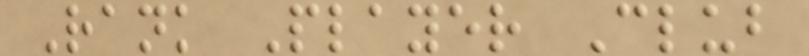Rank Player Club
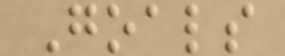Goals
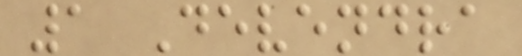1 Devendra
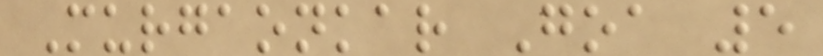Murgaonkar Goa 5
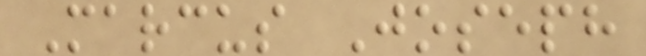Marcus Joseph
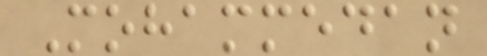Mohammedan
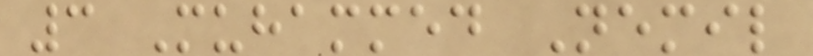3 Muhammed Nemil
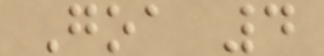Goa 4
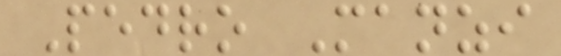Pedro Manzi
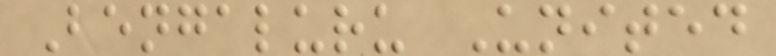Bengaluru United
